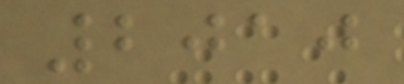2010
